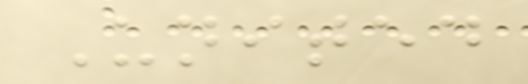United
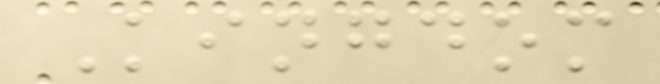Kingdom
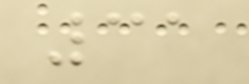31
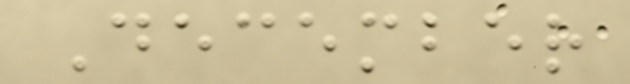December
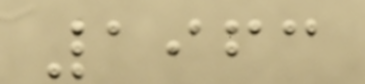1963
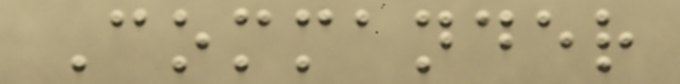Commander
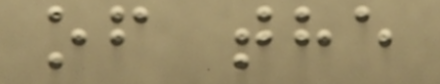of the
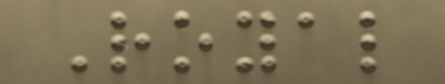Royal
